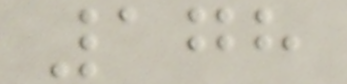178
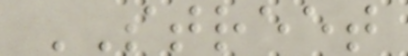STREET
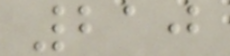210
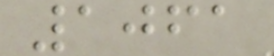1061
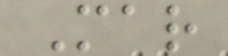Mar
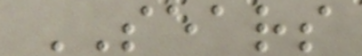SEARS
